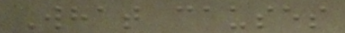What causes
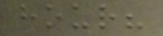hour?
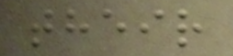their
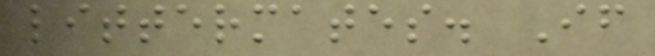littermates. If
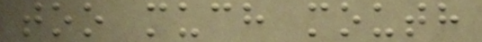too much mouth
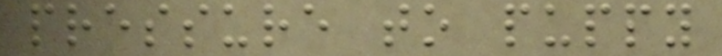pressure to puppy
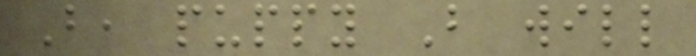B, puppy B will
